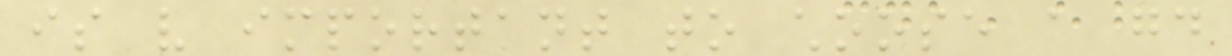is very important to choose a good
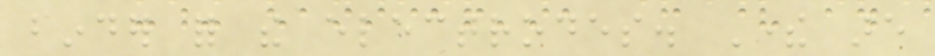binder for the electrodes. There are
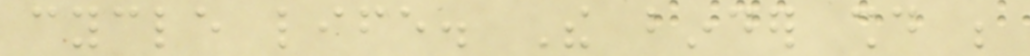cycle life. The binder should be
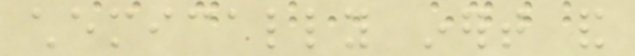chemically inert and
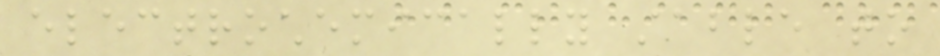electrochemically stable to
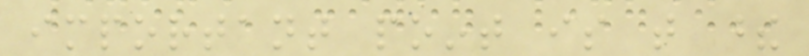important point is that these
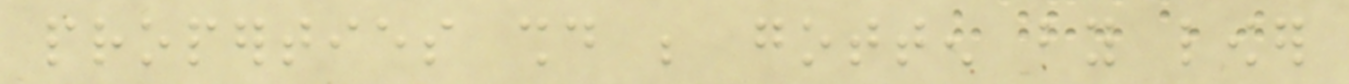properties should be gotten by lower
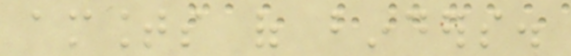amounts of binders.
